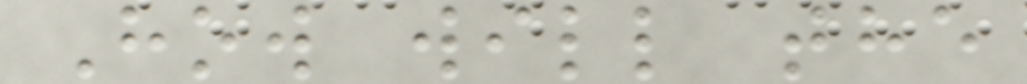How will the
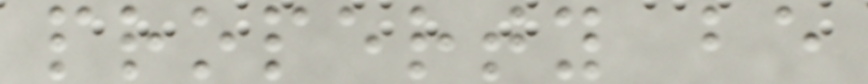property be
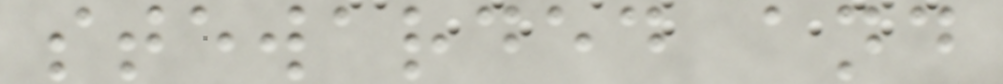stewarded and
